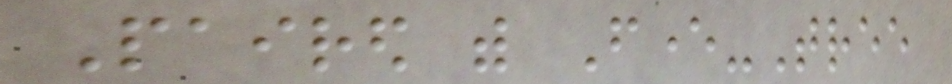Paired with Fever-Tree
